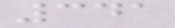341
